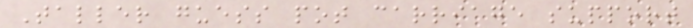Taller guess pot carriage support
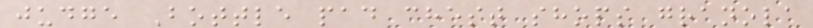judge Bottle pad chest shops granola
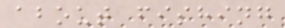about fishing
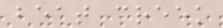beat creek
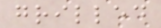grilled
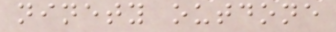ninety outdone
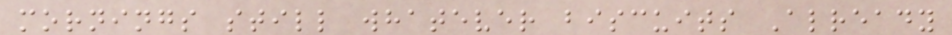mornings still whatever biscuits Already
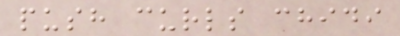push curls chidi
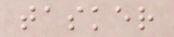tasker
